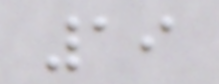19
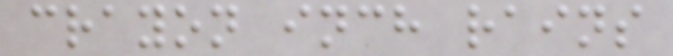crayon inch rains
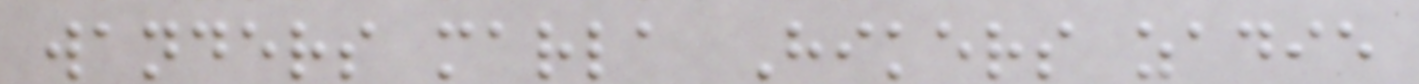wanders marla Hikers zadie
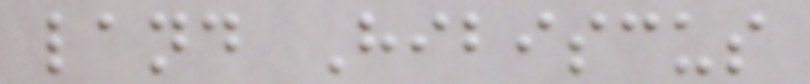land Hibiscus
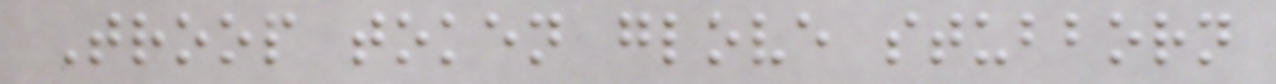Troop token glove stubborn
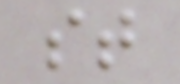st
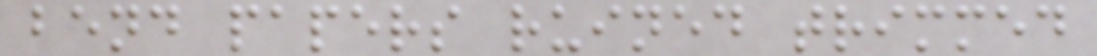bend papers ruined trimmed
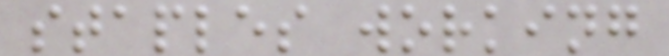staples working
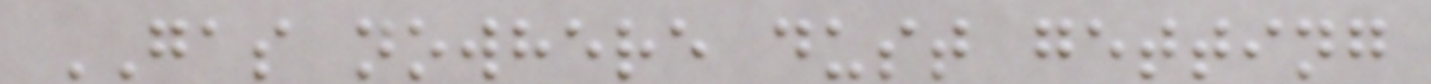GAS nowhere dust getting
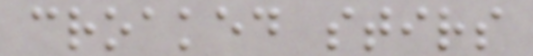croaked stirs
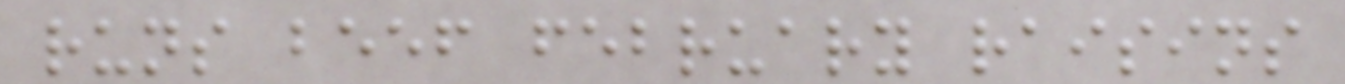runs beef february raisins
